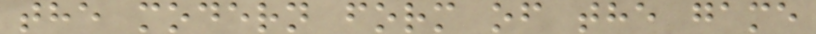the modern form of the game
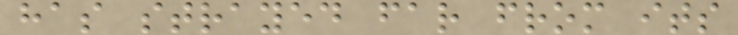has strayed far from its
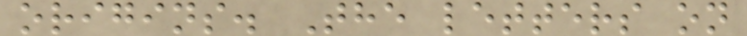origins. The letters on
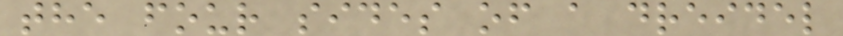the four sides of a dreidel
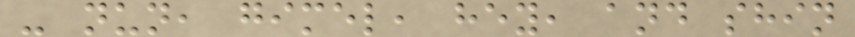- nun, gimel, hey, and shin
